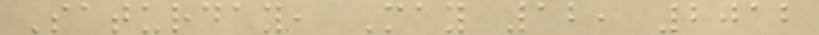Saturday, May 12, 2012
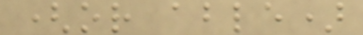(or able)
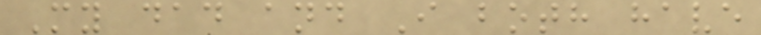My dad and I both have
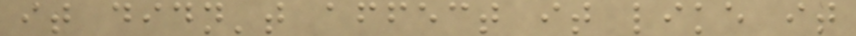it didn't affect it like it
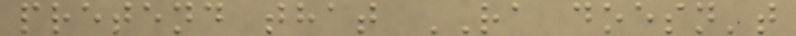pretend that RA doesn't
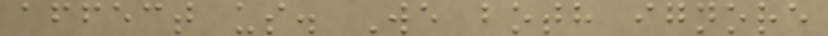affect us. We both ignore
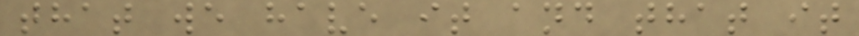that we have it and that it
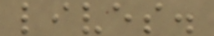lives.
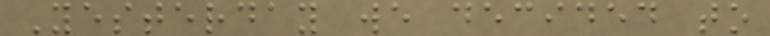Yesterday we decided to
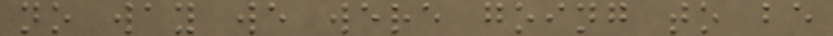no way we were going to be
